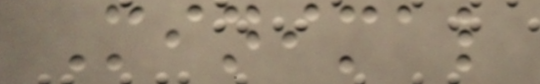Minimal
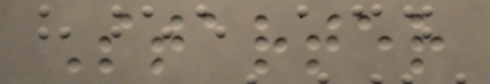Starter
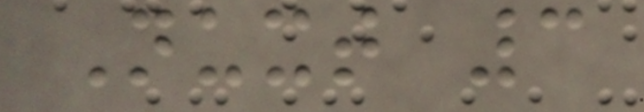Nuxt 3
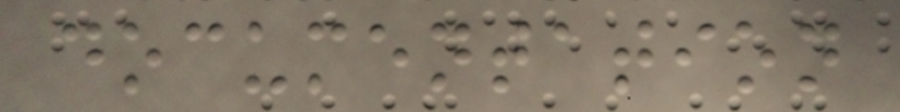documentation
